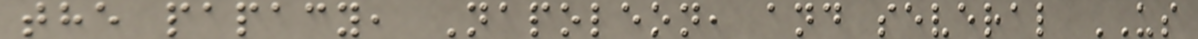the papacy, Napoleon, and several US
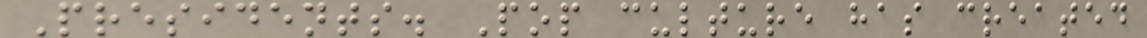Presidents. Pop culture has created
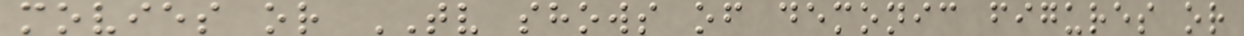movies or TV shows of demonic figures or
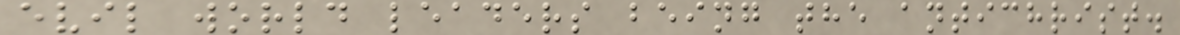evil world leaders being the antichrist.
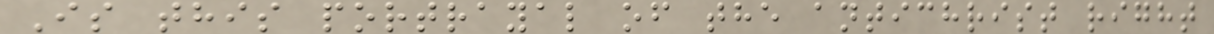Is this portrayal of the antichrist right
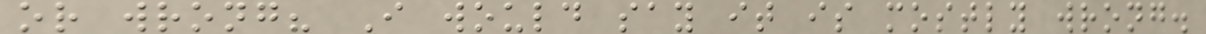or wrong? I would say it is mostly wrong.
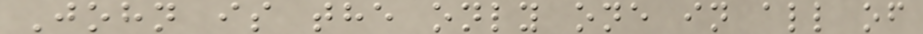John is the only one in all of
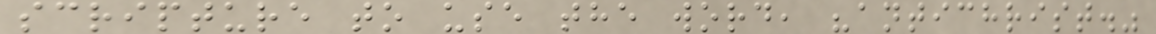scripture to use the word, "antichrist."
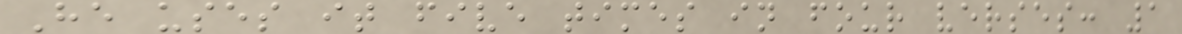He uses it five times in four verses: 1
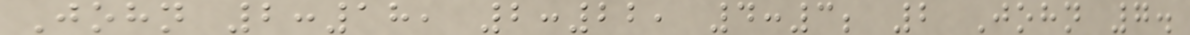John 2:18, 2:22, 4:3; 2 John 7.
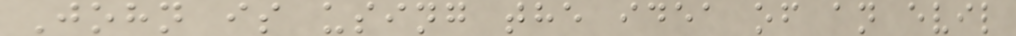John is using the idea of an evil
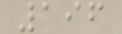196
